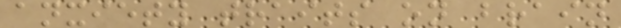anxiety traits on brain
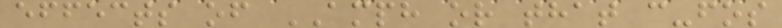effects of AMPH or that c-fos
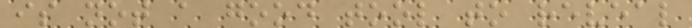is not a good tool to reveal
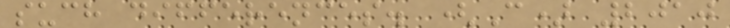such differences. (C) 2010
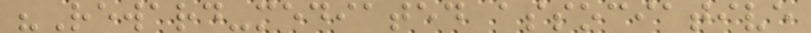"Reward-mediated associative
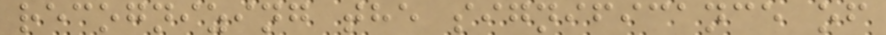recognizing the significance of
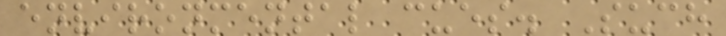environmental cues. Such
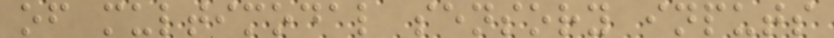of multimodal sensory inputs
